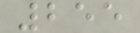255
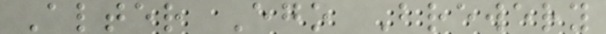Alter Ego Brewery
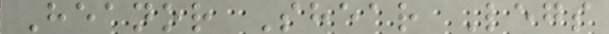Heanor Shear Legs
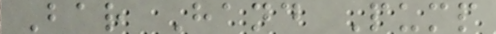Bar Hand Pump
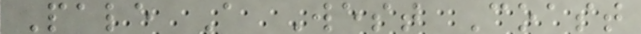Pale A West Coast
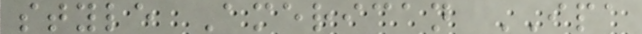style American IPA
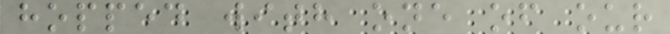hopped with one of our
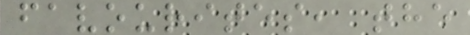favourites, the
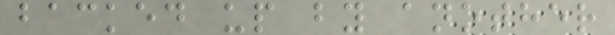backed up by another
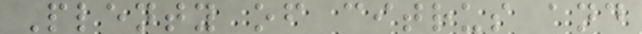Plenty of citrus and
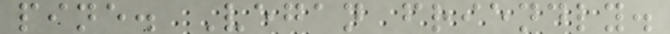pine. Vegan friendly.
